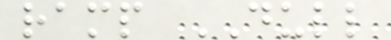ramp DULL
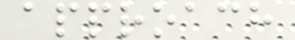approach
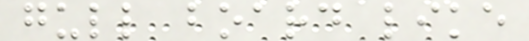gull board like
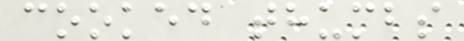cooked thumbs
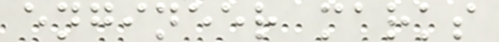engineer marks
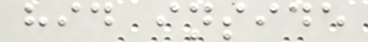hid inside
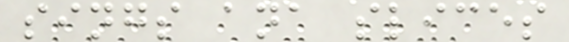sings ana slices
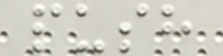push
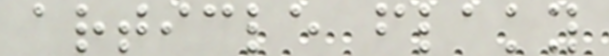article flaky
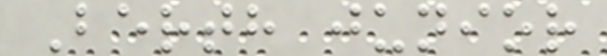Berth junior
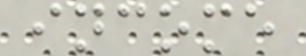income
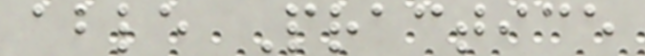able Practice
